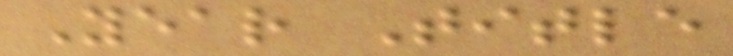Year Title
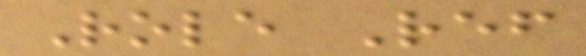Role Ref
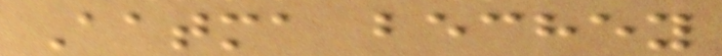Aatma bechey
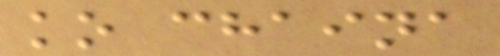ko chaina
